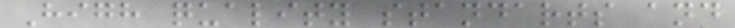High quality standarts and
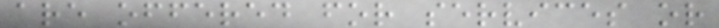are offered for services or
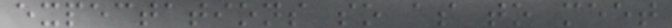expectations so as to meet
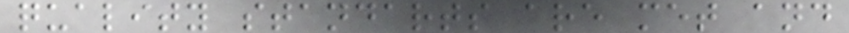quality standarts are met and
